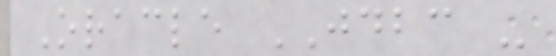Oracle JDBC -
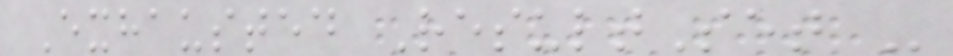Exhausted ResultSet -
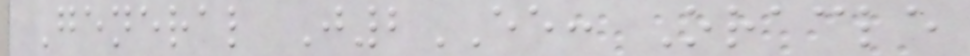General J2EE: Oracle
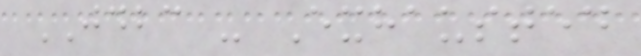JDBC - Exhausted
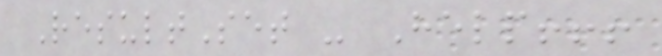ResultSet - Help!!!
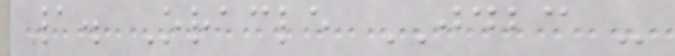1. Oracle JDBC -
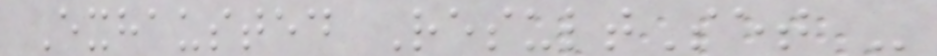Exhausted ResultSet -
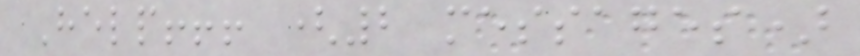Help!!! (2 messages)
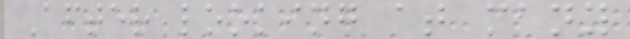After looking at many
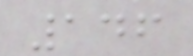146
